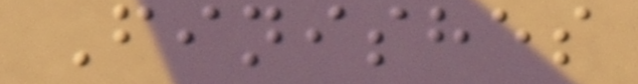Finishes
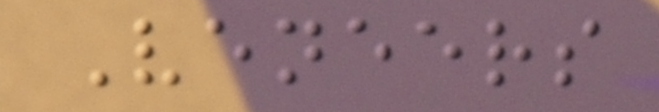Veneers
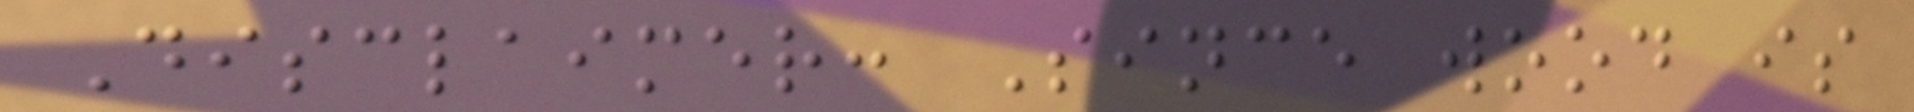Disclaimer: Since wood is
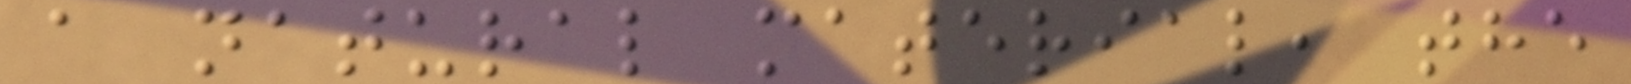a natural material, the
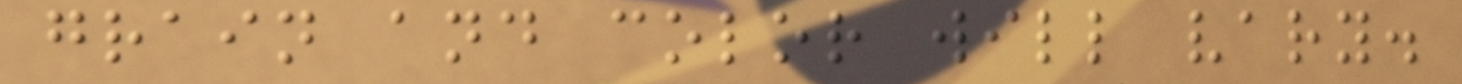grain and color will vary.
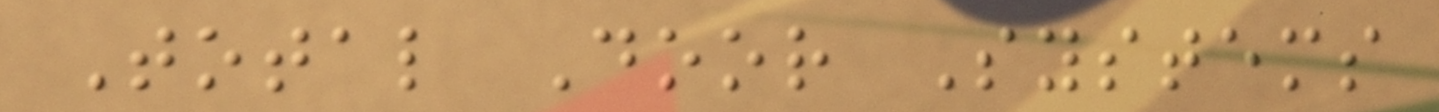Total Door Systems
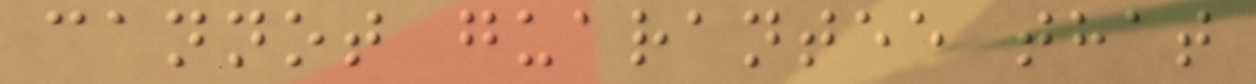cannot guarantee that
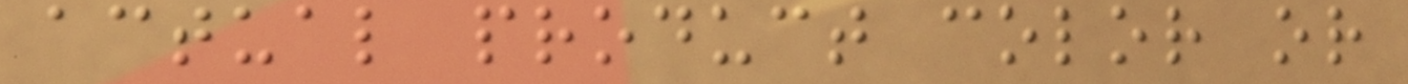actual product color or
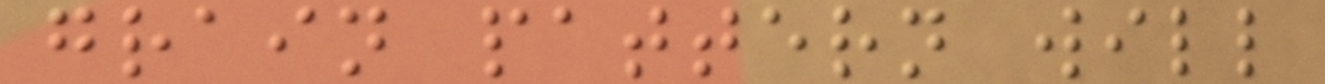grain pattern will
